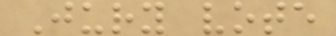Jury vote
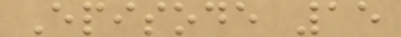Episode 15
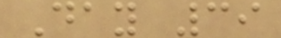Day 39
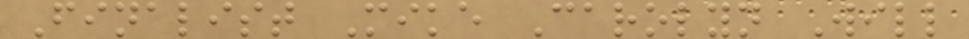Finalist Mike Carolyn Will
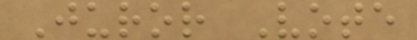Juror Vote
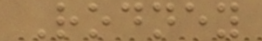Rodney
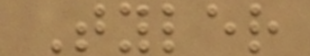Tyler
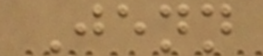Jenn
